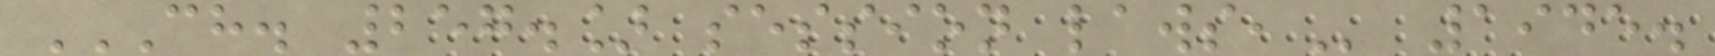CH. 257.] SESSION LAWS, 1945.
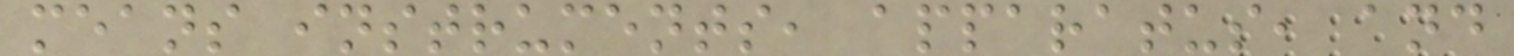means instruments, apparatus, and
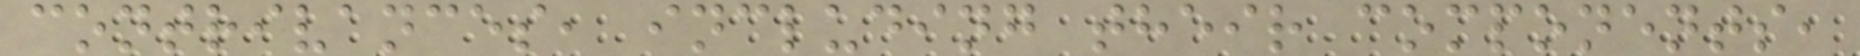contrivances, including their components,
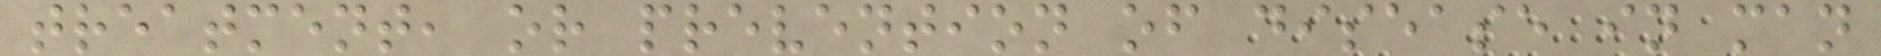treatment, or prevention of disease in man
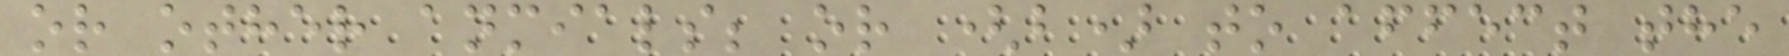or other anmials; or (b) to affect the
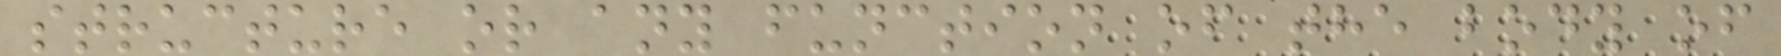structure or any function of the body of
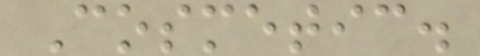Cosmetic.
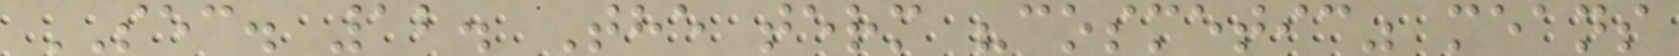SEC. 12. The term "cosmetic" means
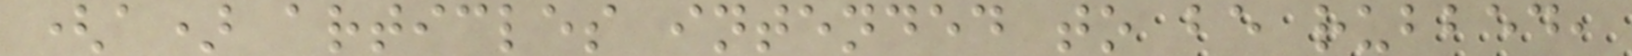(a) articles intended to be rubbed,
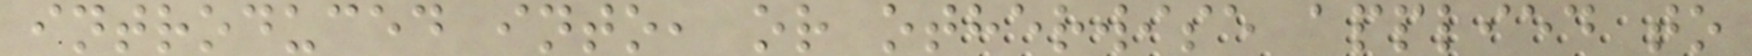introduced into, or otherwise applied to
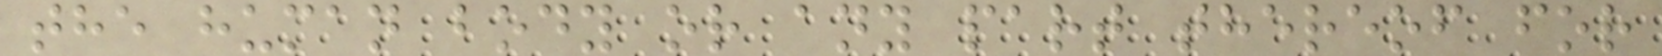the human body or any part thereof for
